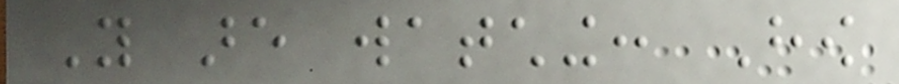You are watching: How
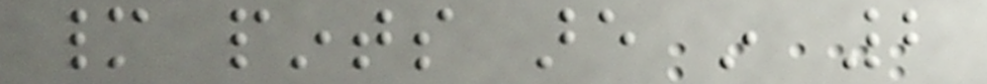many pints are in 2
